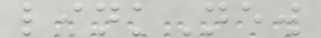linkNew
